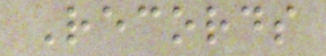Records
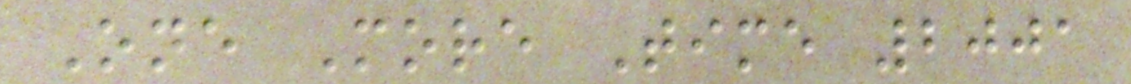One More Time 2001
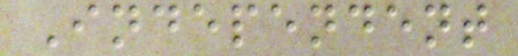Independent
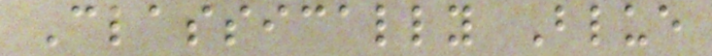Classically Blue
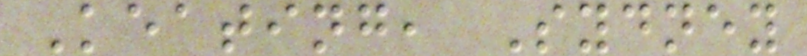Keating, Sydney
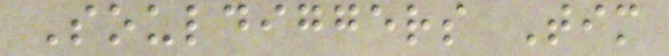Souldiggers Tim
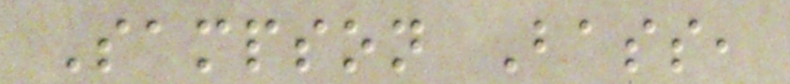Sampson Bass,
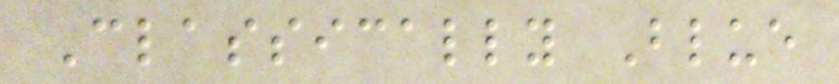Classically Blue
